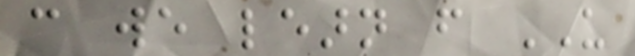can we learn from US
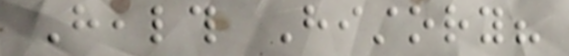Health History?
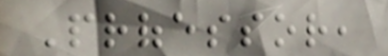Professor,
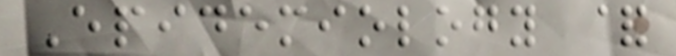Epidemiology &
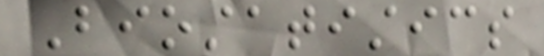Biostatistics
